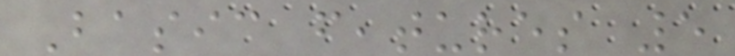Basic features 5
